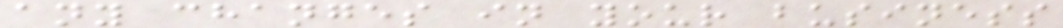any changes in your business
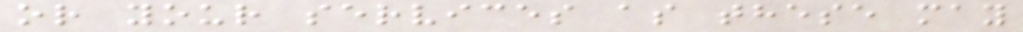or your services as these may
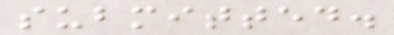submitted.
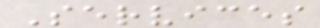Services
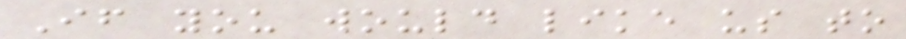If you would like us to
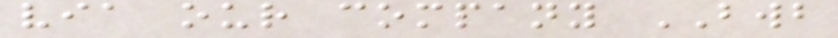via our company BWB
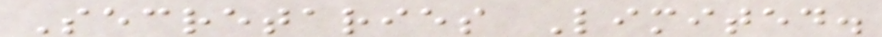Secretaries Limited.
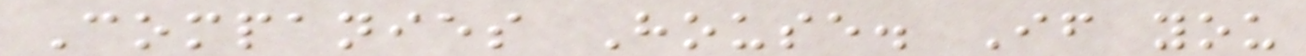Companies House. If you
